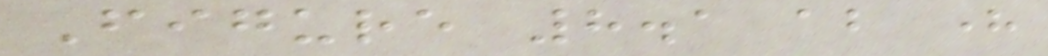Figure 8.1 about here
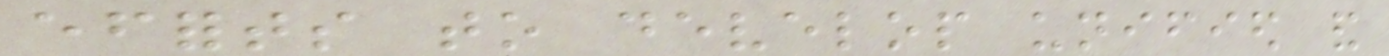efforts to develop unified and
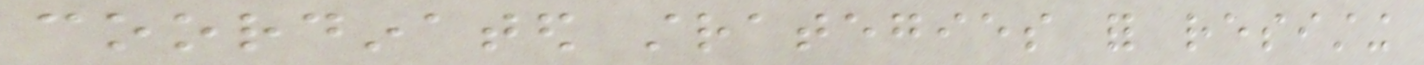coordinated strategies for resisting
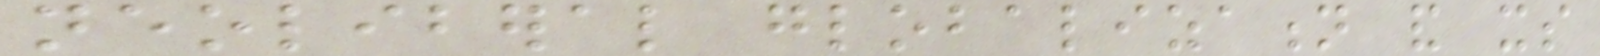neoliberal globalization and its
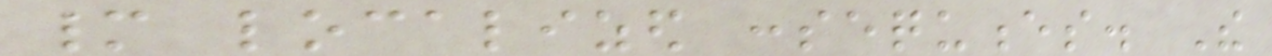many localized consequences. The
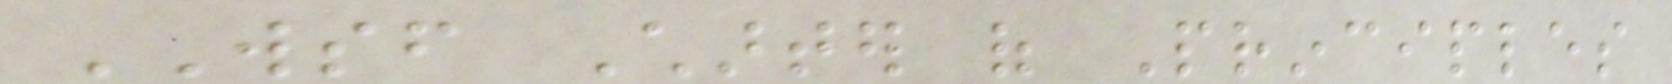WSF Charter of Principles
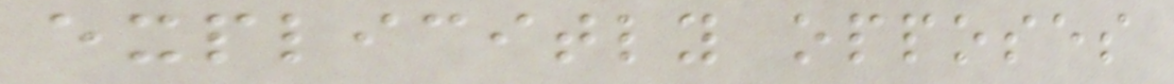explicitly opposes
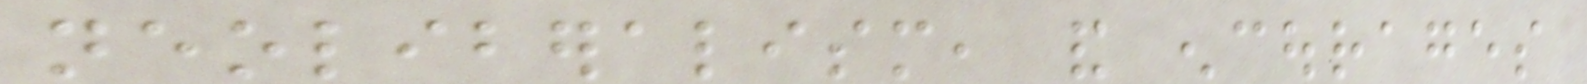neoliberalism, and encourages
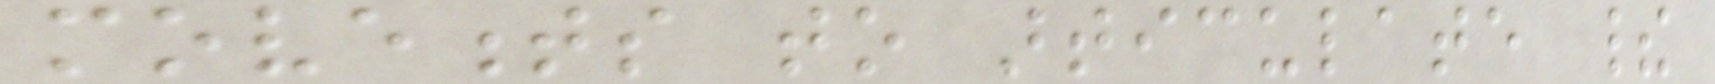movements to articulate their
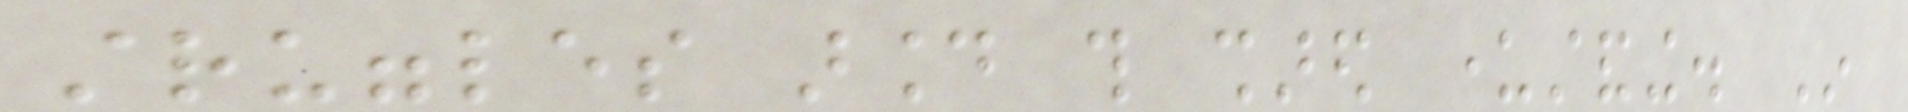struggles around this shared understanding. In
